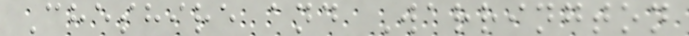Cheshire and Warrington
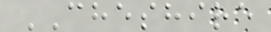CHESHIRE
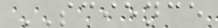SCIENCE
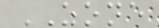ZONE
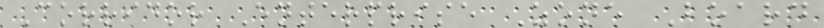Corridor Enterprise Zone Board
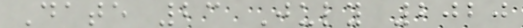Date 23 July 2020
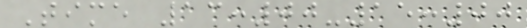Time 13:00-15:00
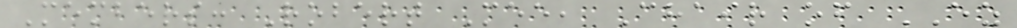Members: Robert Mee, Chair of EZ
